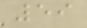59
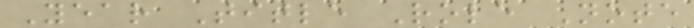Year Title Role Note
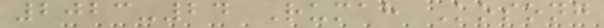2023-24 Rumah Kosong
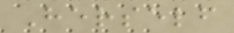Herself
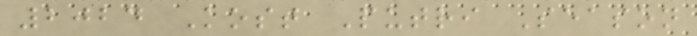2024 Kost Putri Season
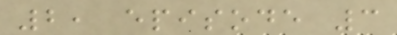2, episode 3
